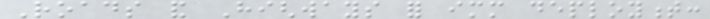Roads and Highways for immediate deployment:
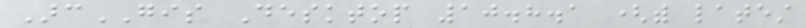ArcGIS Desktop 10.8.1 (with latest
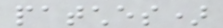patches)
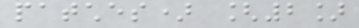patches) [2]
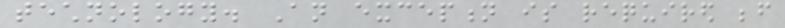technology. An exception is required before
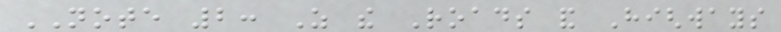NOTE 2: As the Roads and Highways
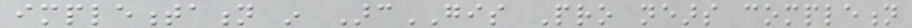implementation in ArcGIS Pro nears completion
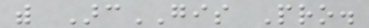with ArcGIS Pro.
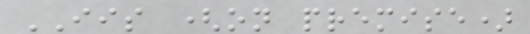IIS (on premise)
